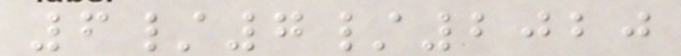6/7/2020
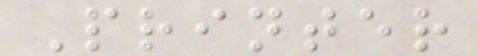Printer
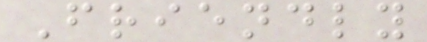Friendly
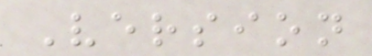Version
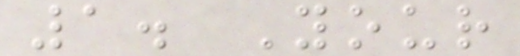1. Your
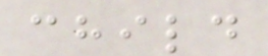child
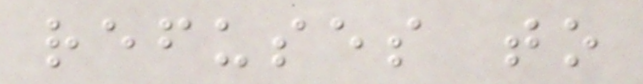refuses to
